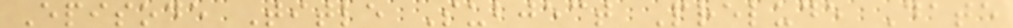Episode Title Subject Prelude Date
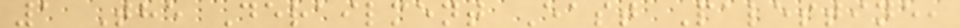1 The Derailment East Palestine,
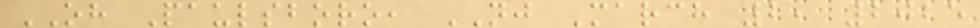OH Paulsboro, NJ March 2, 2025
